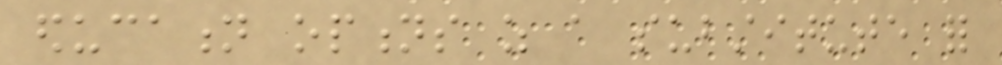education options as a substitute for
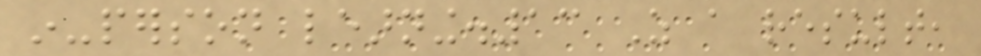in-person learning.13 As a result,
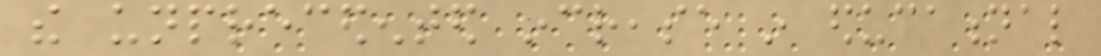the unprecedented increase in educational
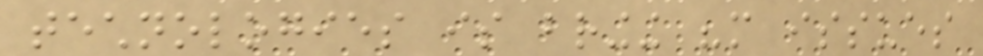technologies is bringing "more issues
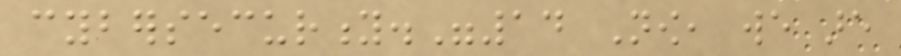cybersecurity."14 Now, we are
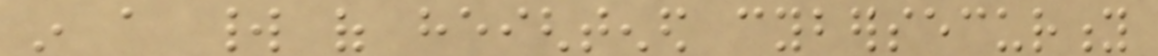in a world of heightened cybersecurity
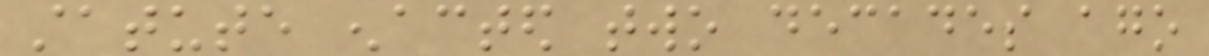statute enacted two decades ago
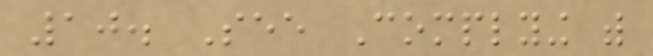10. See Complying with
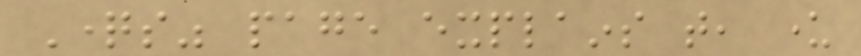Questions" page explains that, under
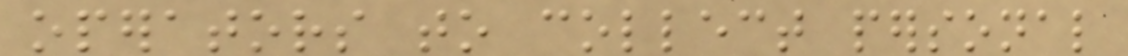operators to collect personal
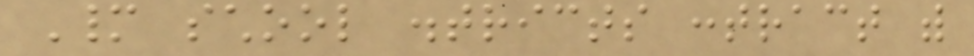Many school districts contract with
